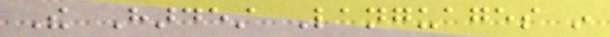The Hardest Languages in
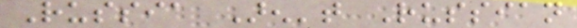Russia Aren't Russian
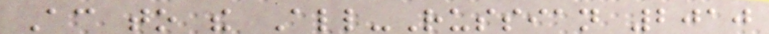According to the All-Russian 2010
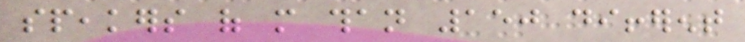speakers of more than 150 different
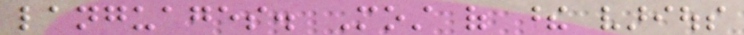languages. Most of these various
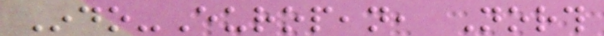Indo-European, North
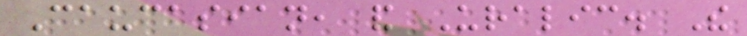Caucasian, and Uralic. The
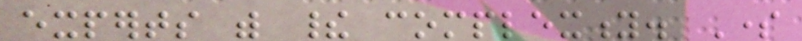experts with their complexity. Some
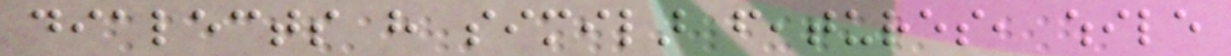dialects have similar features, while
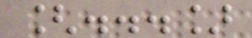[...]
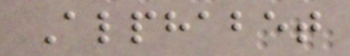Alphabet
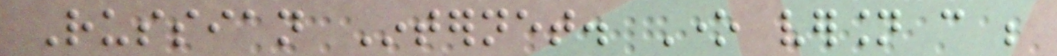Russian Internet. One version can be
